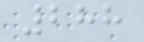288
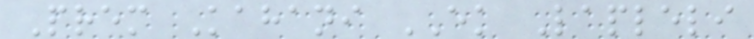Prem Kahani EK Lapleli
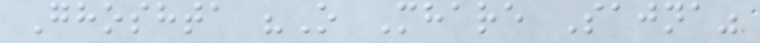Ghoshta "O Mhare Sajna"
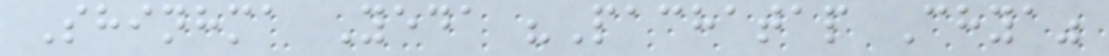Shinhma Yeda "Pachatap Chya"
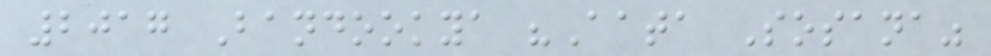2017 Bandookya "Aata Sosana"
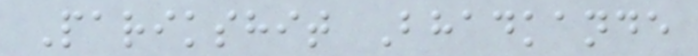Parikshit Bhadkande
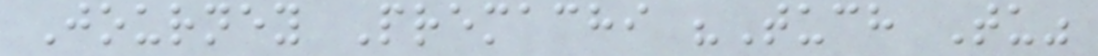Journey Premachi "Tuch Tu"
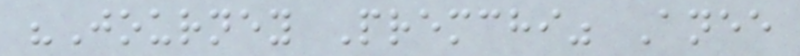"Journey Premchi" Anee
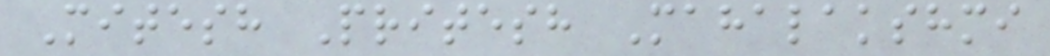Mitesh Pritesh Mahalakshmi
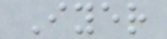Iyer
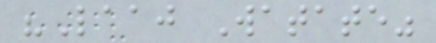"Laaj Watate"
